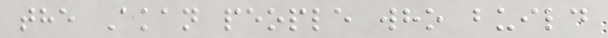the Akan people who build
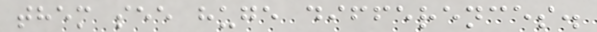them see huge differences.
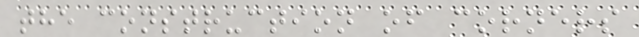the construction of corners
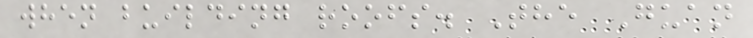when building roofs. The Guan
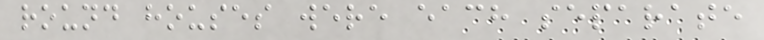round houses were each separate
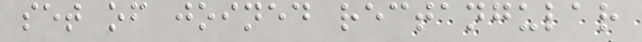set of joined rectangular
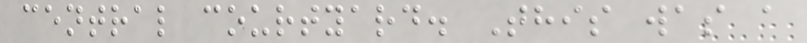central courtyard. This was a
